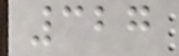327
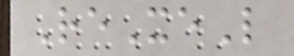ReXeL
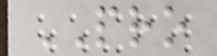PRO
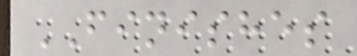FINISHES
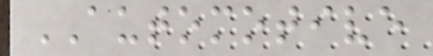AUTOMOTIVE
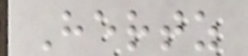Hertz
